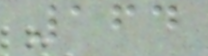164
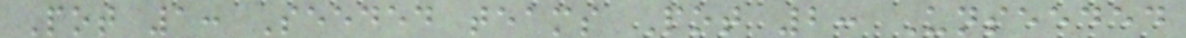Pot 1: Seeded teams Pot 2: Unseeded
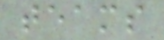teams
